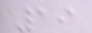19
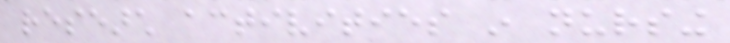research activities in nursing
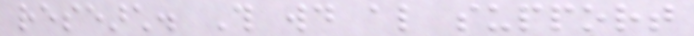research. This would also support
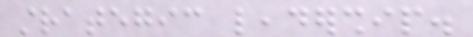strategic leadership.
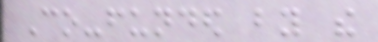Co-funded by the
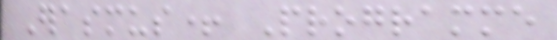Erasmus+ Programme
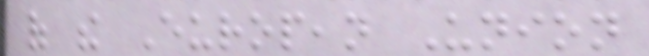of the European Union
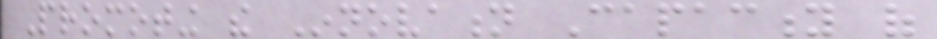Promoting the Innovation Capacity of
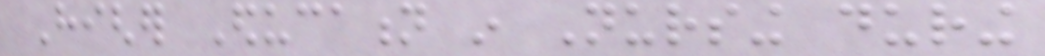Higher Education in Nursing during
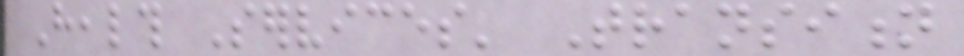Health Services' Transition
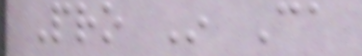Pro In Ca
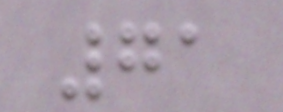71
